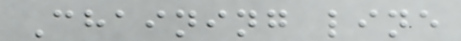Chaining line
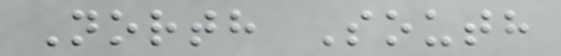North South
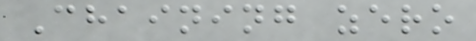Chaining zero
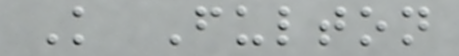K Fulton
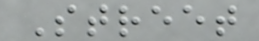Street
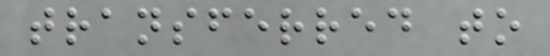transferred to
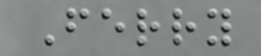Ferry
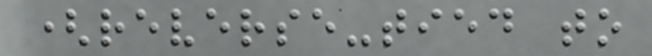(reverse-tied to
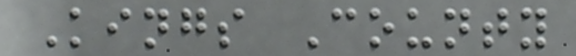Kings County
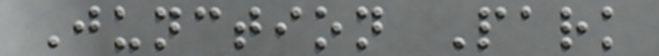Junction Park
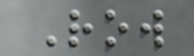Row
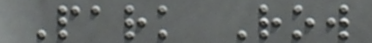Park Row
